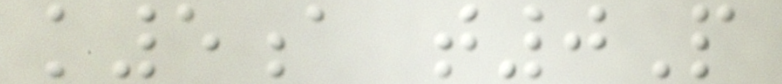k5a t0P
